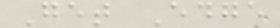Get Edge
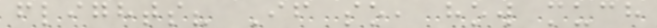flights? If so, how much
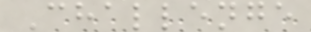Challenge
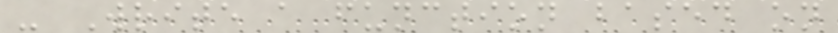- Write a function based on
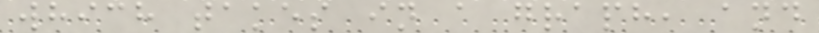which takes in a graph, and
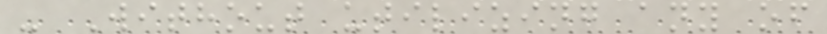- Without utilizing any of
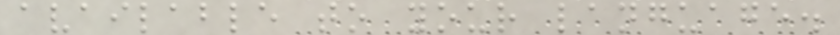available to your language.
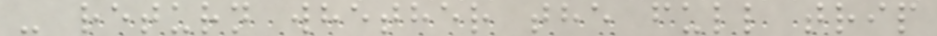- return whether the full trip
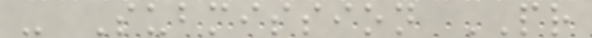- Submission PR
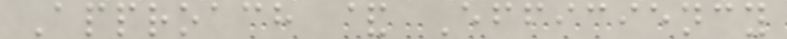Approach & Efficiency
